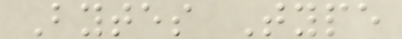Bytes Type
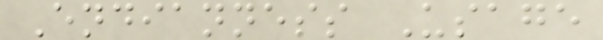Endianness Usage
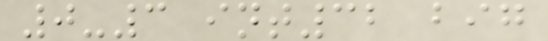0-3 int32 big
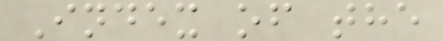Index of the
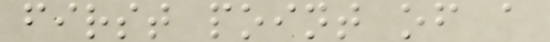first point of a
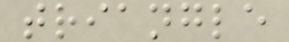triangle
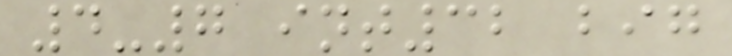4-7 int32 big
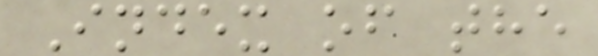Index of the
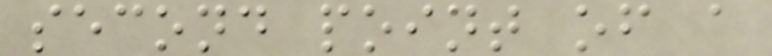second point of a
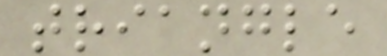triangle
